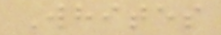Whites
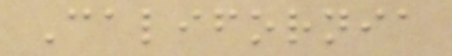California
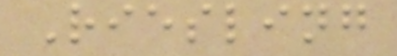Riesling
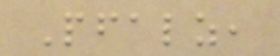Pfalz,
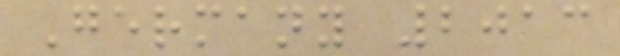Germany 2013
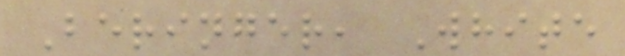Beringer, White
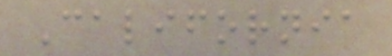California
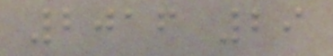2016 29
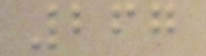267
